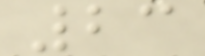23
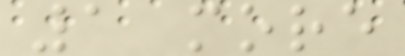1 more
